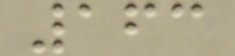163
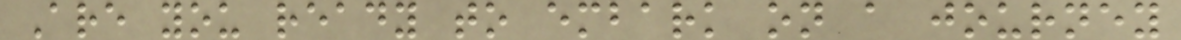Are you ready to embark on a journey
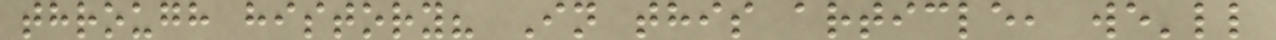through history? In this article, we'll
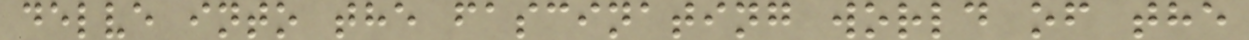delve into the fascinating world of the
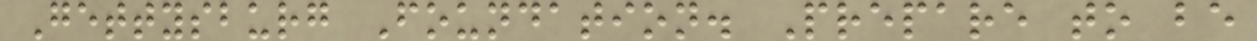Gettysburg Foundation. Prepare to be
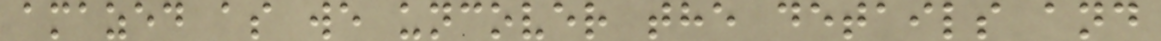amazed as we uncover the details and
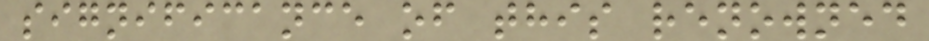significance of this renowned
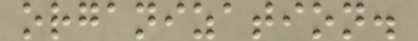organization.
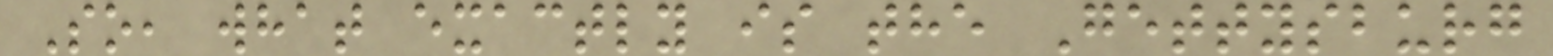So, what exactly is the Gettysburg
